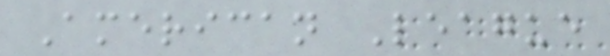American League
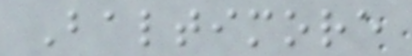Baltimore
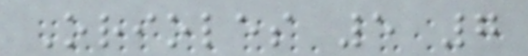Orioles 5 7
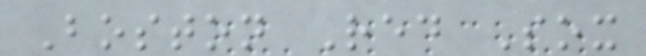Boston Red Sox
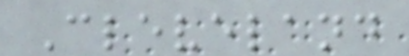Cleveland
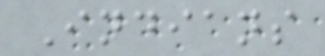Indians
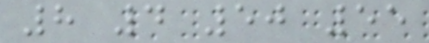8 4 50 55
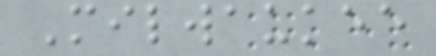Milwaukee
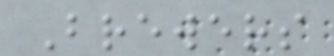Brewers
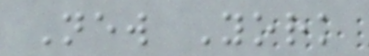New York
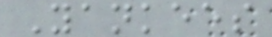Yankees
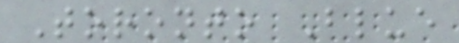Toronto Blue
